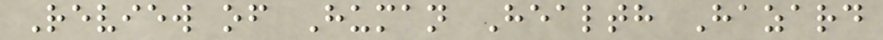Review of Human Health Hazard
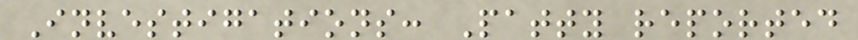Investigations: Patty reported
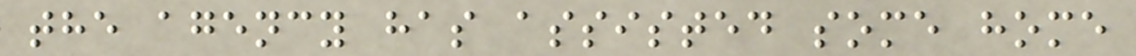the agency has assisted some home
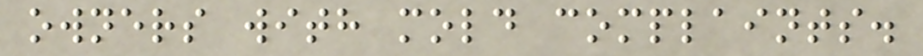owners with mold complaints.
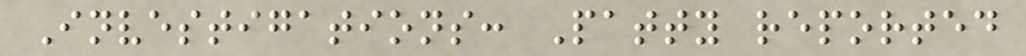Investigations: Patty reported
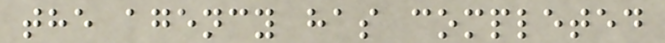the agency has completed
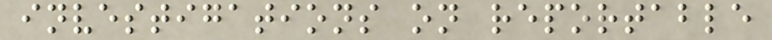investigations on reportable
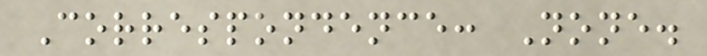Correspondence: None.
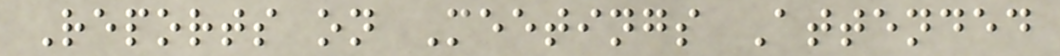Reports on Meetings Attended
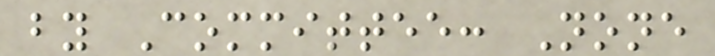by Committee: None
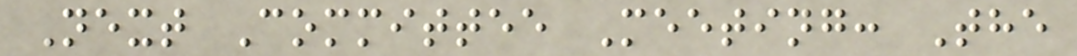Next Committee Meeting: The
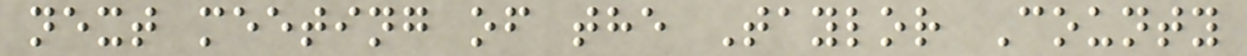next meeting of the Taylor County
